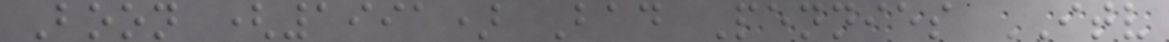Boon (1991) Bad Pennies ITV
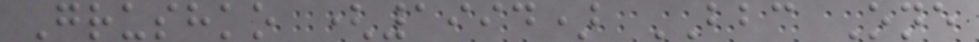Grushko (1994) BBC One
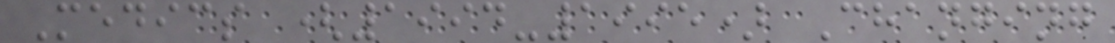Medics (1994-1995) Changing
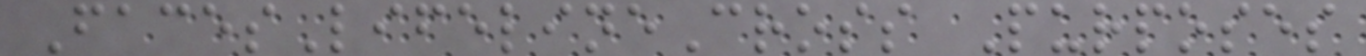FacesLifelineCross Purposes
